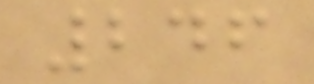246
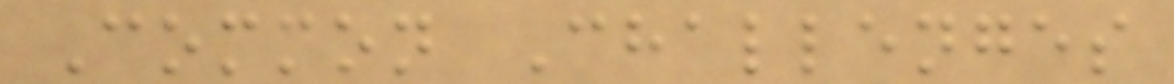Common Challenges
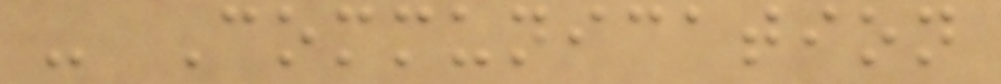- Communication
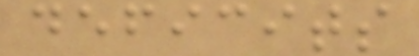deficits
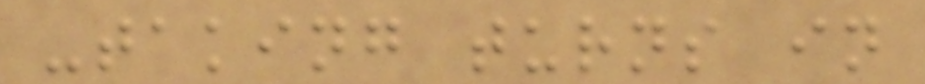-taking turns in
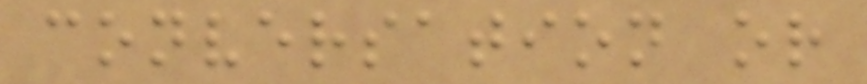conversation or
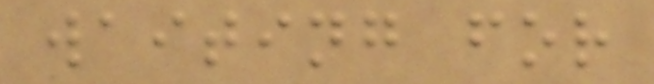waiting for
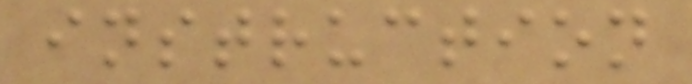instruction
